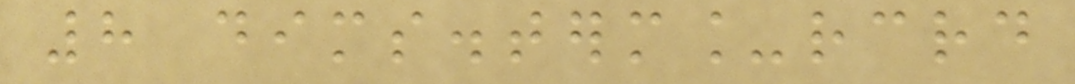8 dims.term_rcrd
